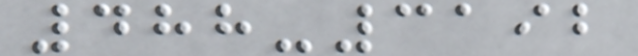488-3192
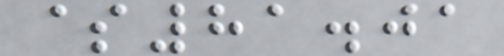$81.01
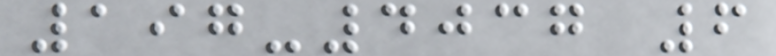197-4037 6
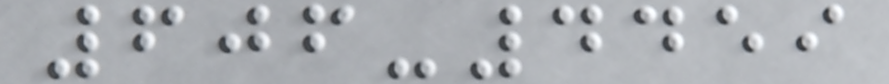606-4459
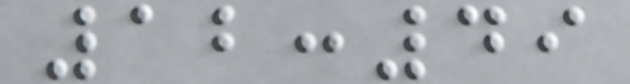12:49
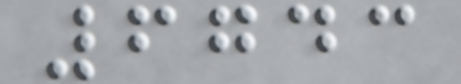6743
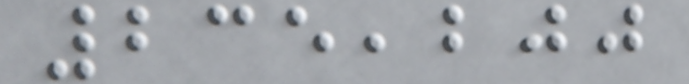235,200
